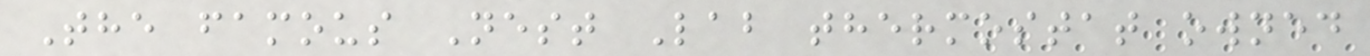The famous Nest Lab thermostat owned
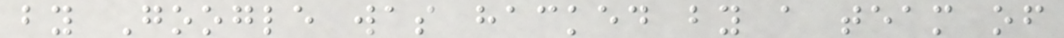by Google was hacked by a team of
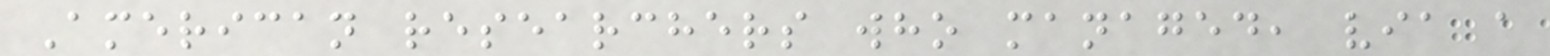American researchers who managed, via a
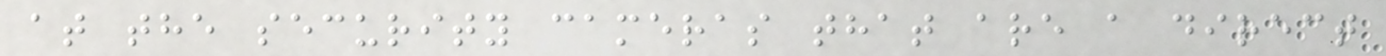at the security cameras that are a direct
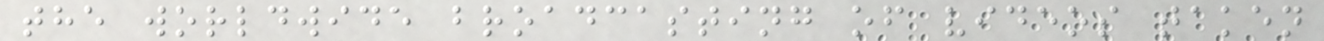the worldwide broadcasting of videos taken
